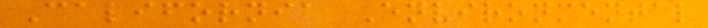California Environmental
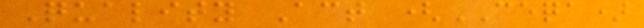Quality Act (CEQA)
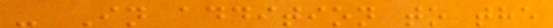- In addition to the
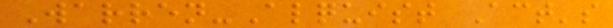Warren-Alquist Act's
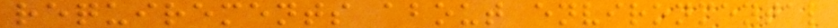requirements about environmental
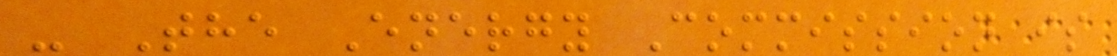- The Energy Commission is
